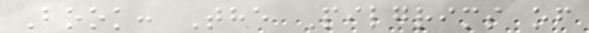Book: The Pilgrims of
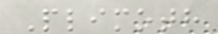Plimoth
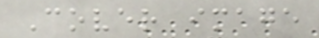Cover image
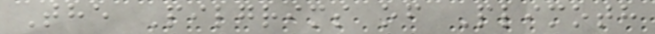The Pilgrims of Plimoth
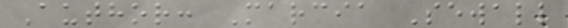Author: Marcia Sewall
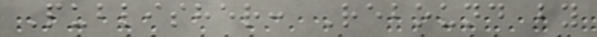Publisher: Rebound by
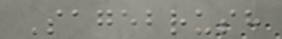Sagebrush
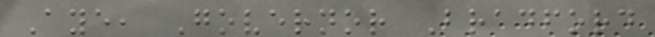Aye, Governor Bradford
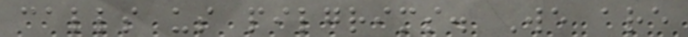calls us pilgrims. We are
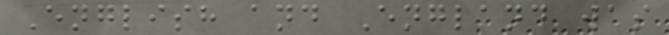English and England was
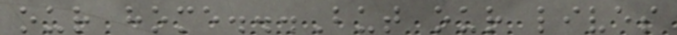our home...But our lives
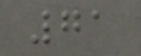71
